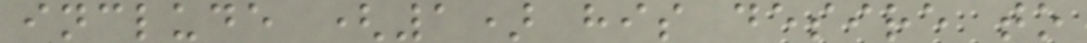include (1) his desire to
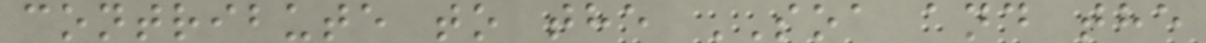contribute to the SOA and the
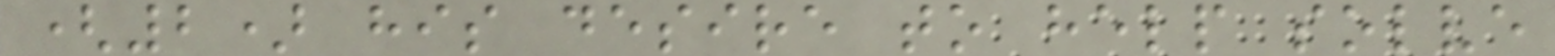(2) his desire to help solve
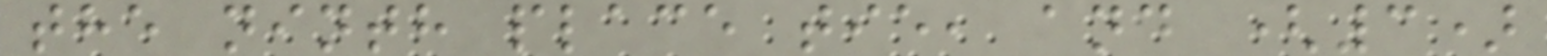the ninth place tie, and (3)
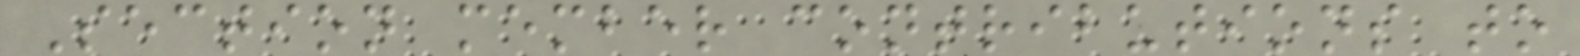Section member contributions to
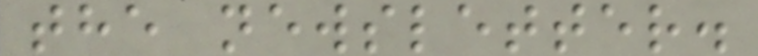the newsletter.
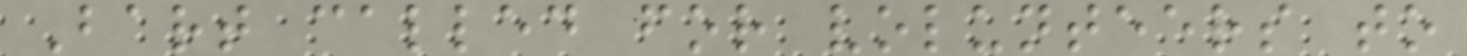Bart called for volunteers to
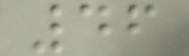46
